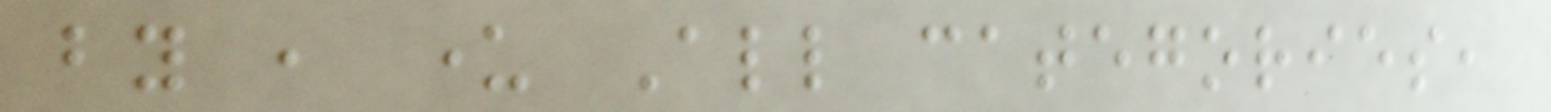by , under All categories,
